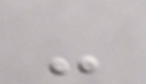-
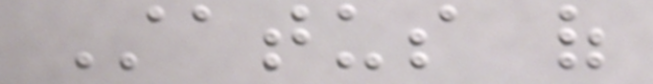Status of
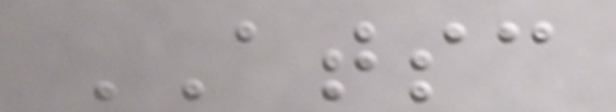ATSC
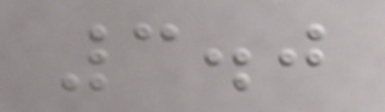3.0
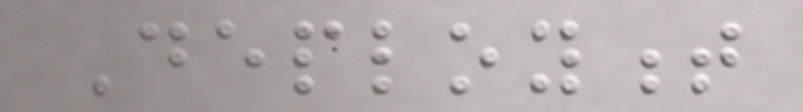Deployment
